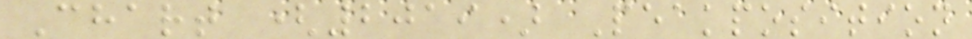Chart (2019) Peakposition
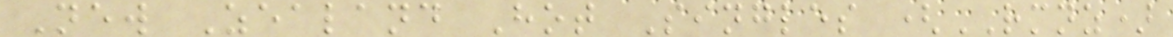New Zealand Hot Singles (RMNZ)
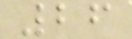26
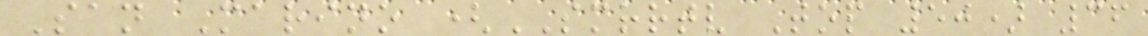San Marino (SMRRTV Top 50) 36
